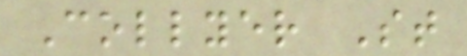Collyer St
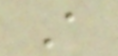A
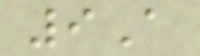9A
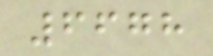6678
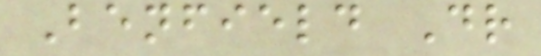Benfield Dr
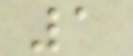1
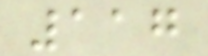117
